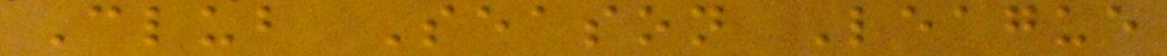Club Season League
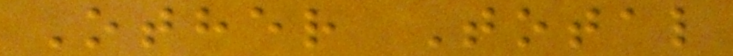Other Total
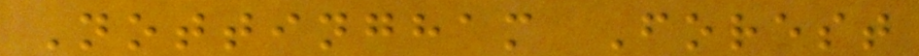Nottingham Forest
